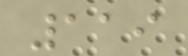119
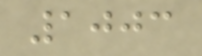1003
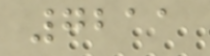7211
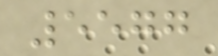5577
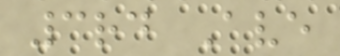3rd Ave
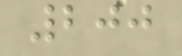200
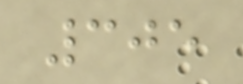305
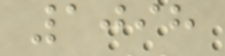1098
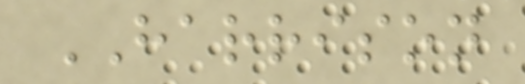HARRISON
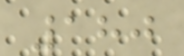180
